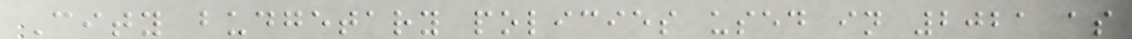City budgetary policies used in 2021 as
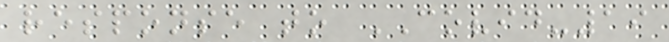response to COVID-19
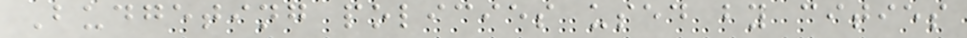Budgeting policies used by cities
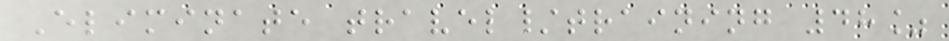Eliminate travel/training 48%
